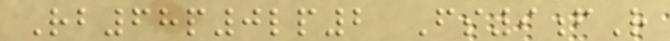Rb68p0lp2 Fs9fR
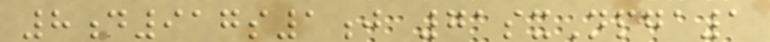8d917s1j 71sxNpga1
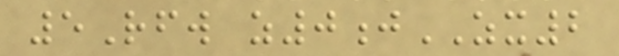5Rfw z0jZX2
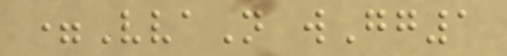=VvaN wGg1
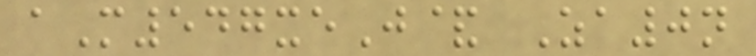aM547xeJ& Za0n
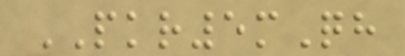PKR5mQh
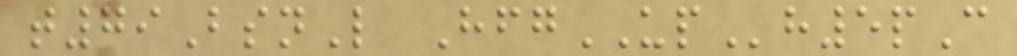t79BsnL HfgUPh5pC
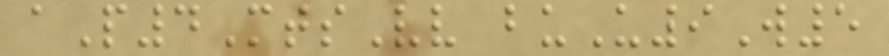aP4MtsVv buU9W5
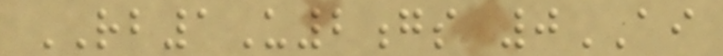RB1U2gs 0AI
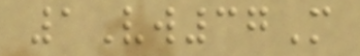1Vw37M
